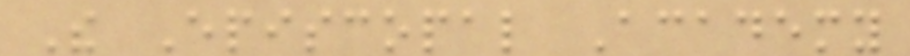The Episcopal Academy
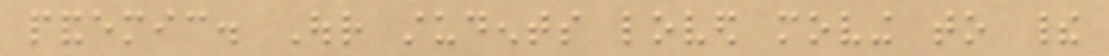pandemic. Our students loved moving to their
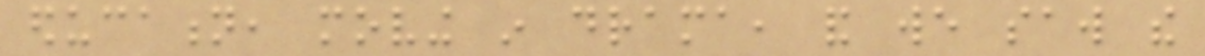education, moving in drama, and we saw the
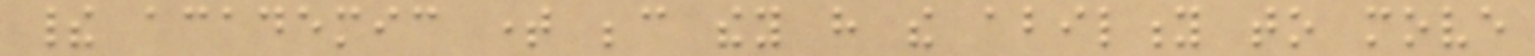their academic time because they have the ability to move
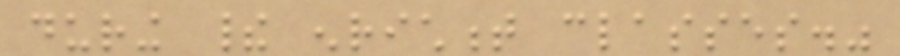during their enrichment classes."
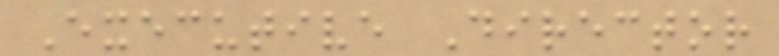Executive Director
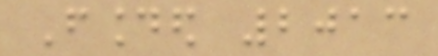Founded 2013
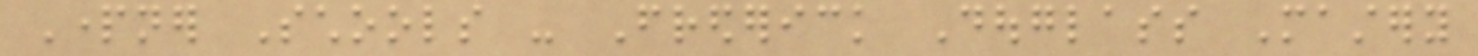Partner Schools - Frederick Douglass Mastery
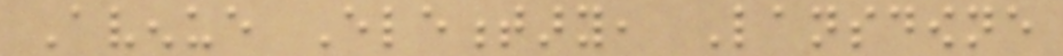Avenue Elementary, Lansdowne
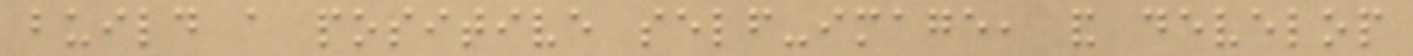build a positive self-image, and develop
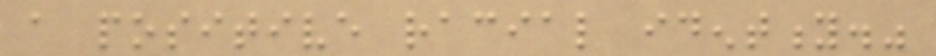a positive racial identity."
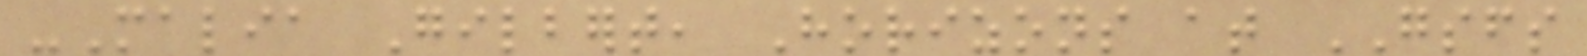-Malia Gilbert, Horizons at GSFS
